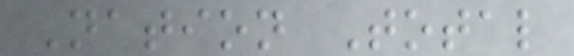Nation Total
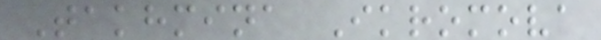Takhmina Ikromova
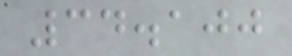34.100
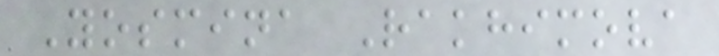Yosmina Rakhimova
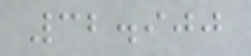32.900
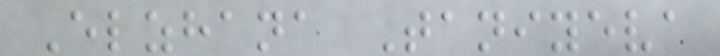Elzhana Taniyeva
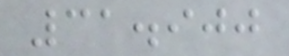31.900
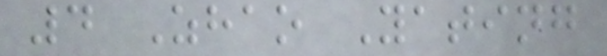4 Zhao Yating
